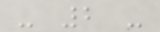- 2 -
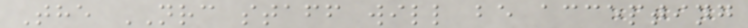The NRC staff will be accepting
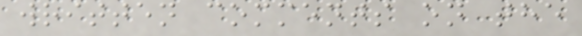written comments on the
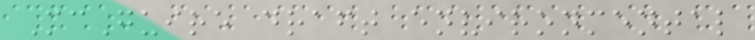McGuire draft environmental
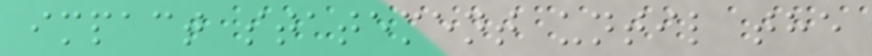impact statement until the
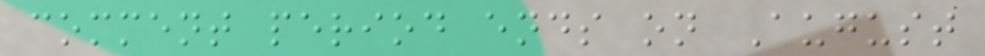comment period ends on August
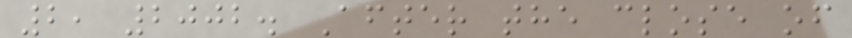2, 2002. After the close of
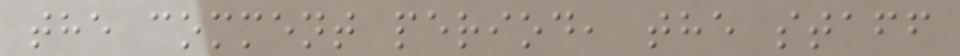the comment period, the staff
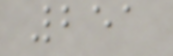251
